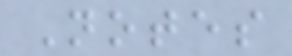Notes
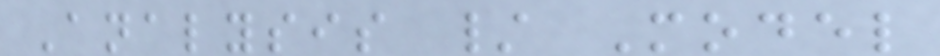Analysis / Model
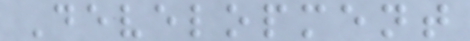Development
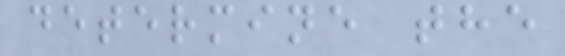determine the
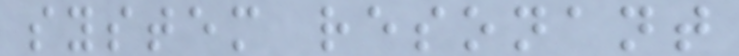system resonant
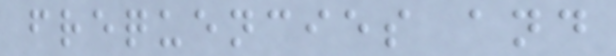frequencies and
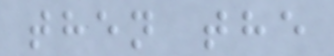then the
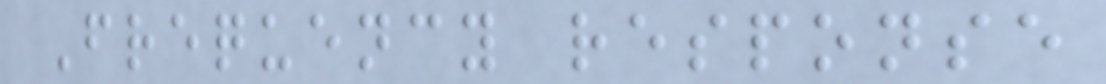Frequency response
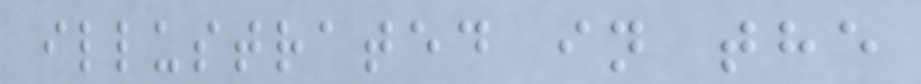illustrated in the
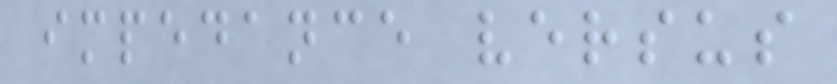impedance versus
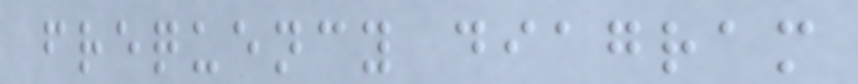frequency diagram
